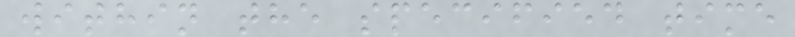within the specified time
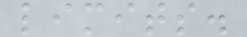limits.
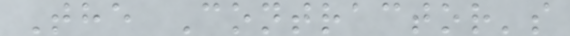The Contractor's
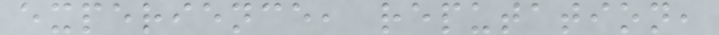experience, reputation,
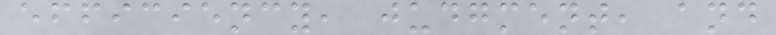efficiency, judgment, and
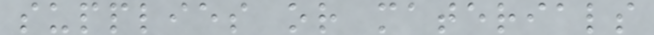supplies or materials
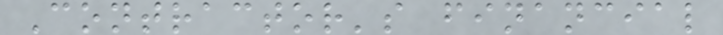Contractor's financial
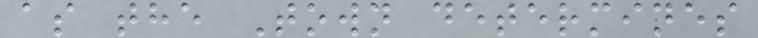as the Town determines
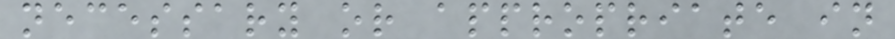necessary or appropriate in
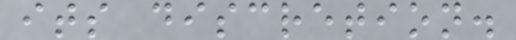its discretion.
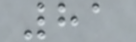81
